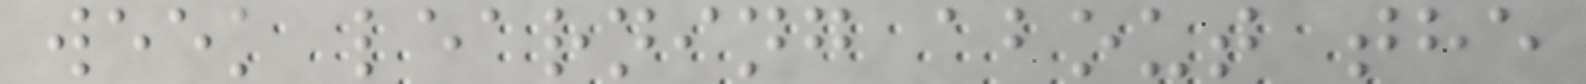week learning about the
